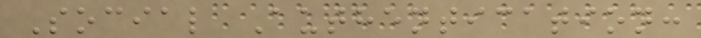Social Authentication:
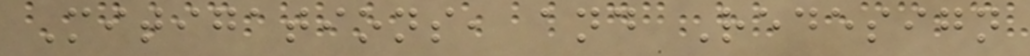Mitigations, and Redesign
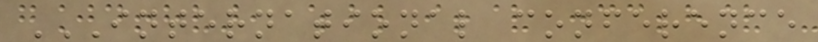INTERNATIONAL CONFERENCE
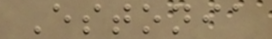Estonia
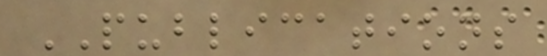PUBLICATIONS
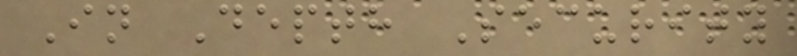In Depth Security
